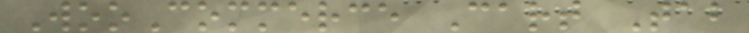WooCommerce Cart Tab
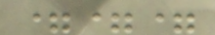===
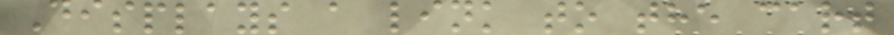Displays a link to the cart
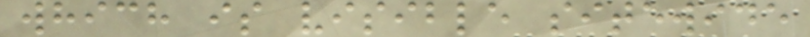which is visible sitewide
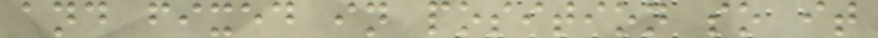and fixed in position so it
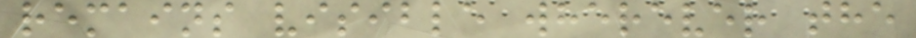remains visible wherever the
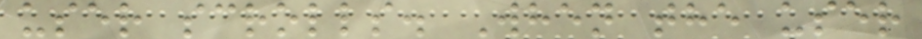user scrolls. When the user
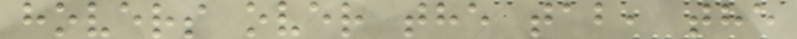hovers over the tab, the
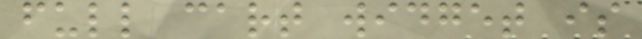full cart widget is
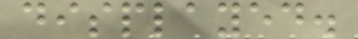displayed.
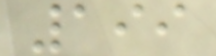199
